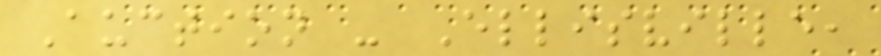Auction - Ellisville,
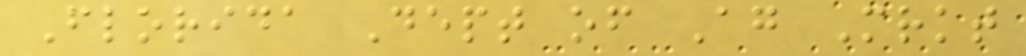Florida Dept of Ag Mrkt
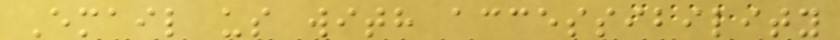Email us with accessibility
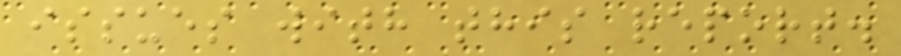issues with this report.
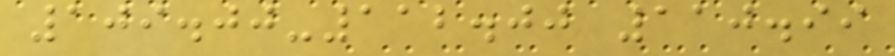109.00-112.00 110.99
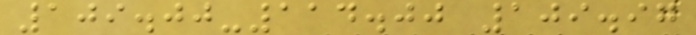109.00-114.00 109.97
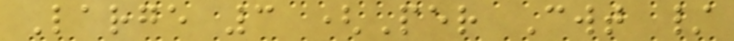Large 3 (Per Cwt /
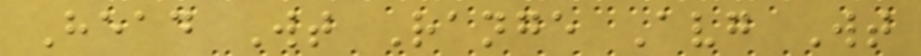Head Wt Range Avg Wt
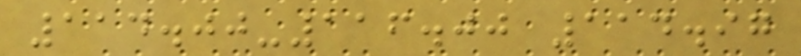114.00-116.00 114.97
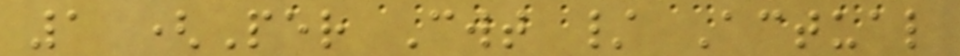1 (Per Cwt / Actual
